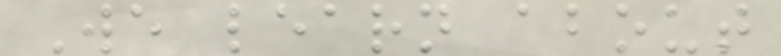We learn about
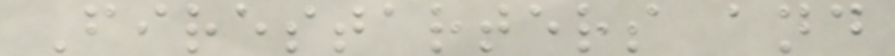Firestarters and
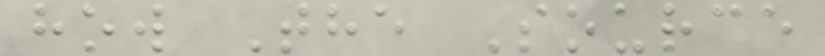how The Source
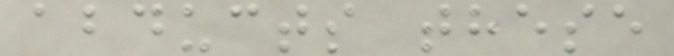abducts these
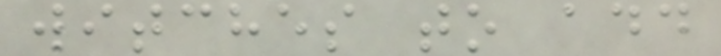witches to add
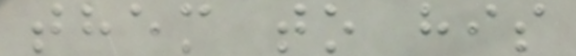them to his
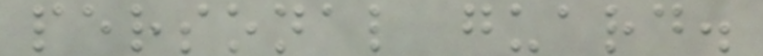personal guard.
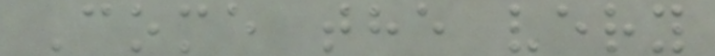Come the very
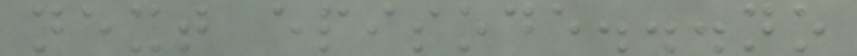next episode...no
